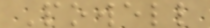Powell
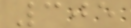305
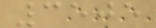3505
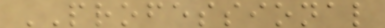PROFESSIONAL
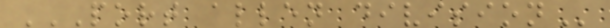PORT ALLEN DIVISION
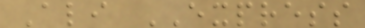Ali EXPRESS
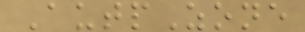AutpZone
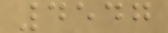4547
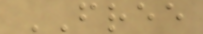FREE
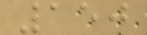150
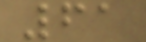61
